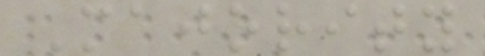Majority
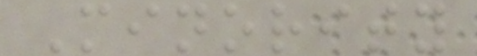Minority
